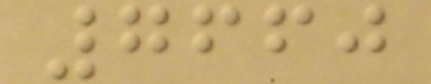7660
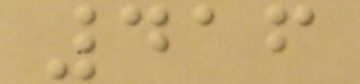416
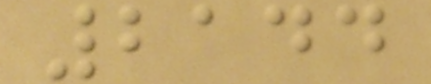2144
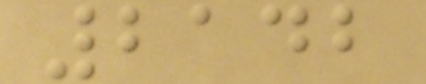2142
